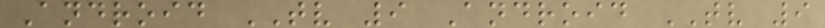Android TV 9 Android TV 9
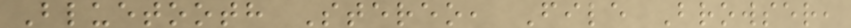Bluetooth Stereo, File Browser,
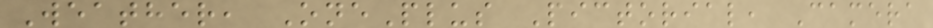Weather, OnePlus Pictorial, Camera
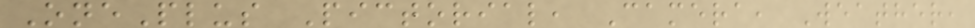OnePlus Pictorial, Camera, Weather,
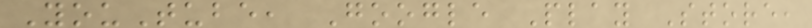YouTube, Google Play Store,
